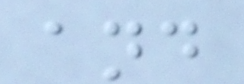and
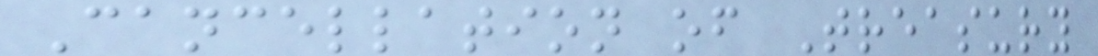Cancellation of Treasury
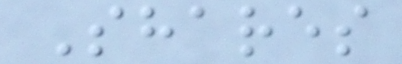Shares
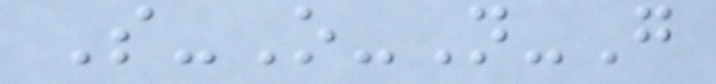S-O-N-G
